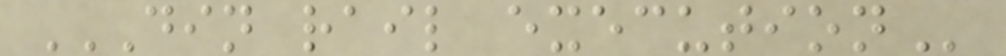DIN RAIL EXECUTION
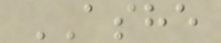ASHE
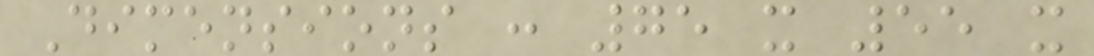Dimensions : 75 x 55 x
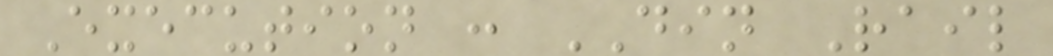Execution : DIN Rail
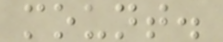mount.
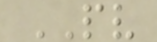PV
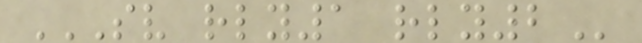SV RLY1 RLY2
